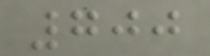700
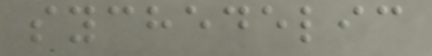sychedelic
